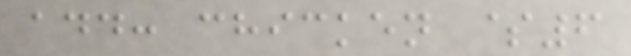add: chicken $6
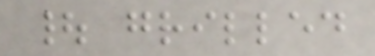| grilled
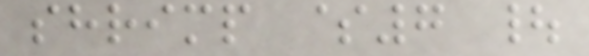shrimp $7 |
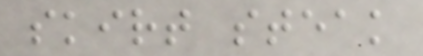skirt steak
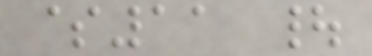$11 |
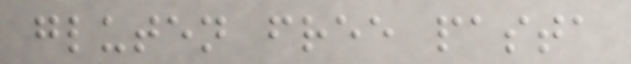gluten free pasta
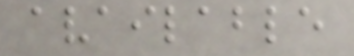available
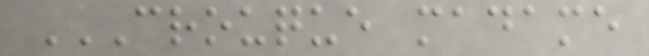CROUQUE MADAME
